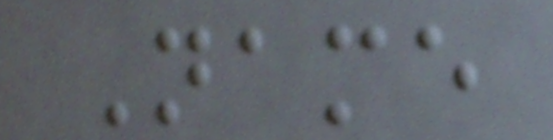Name
